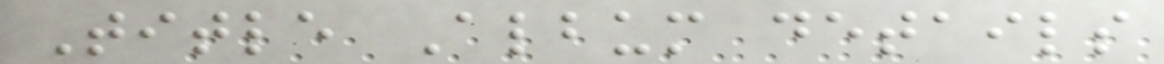Title Album details
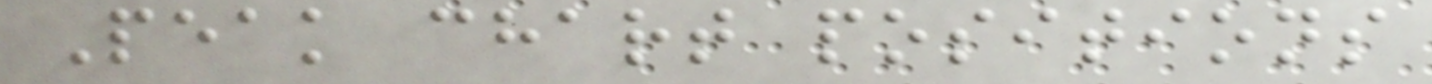Peak chart positions
